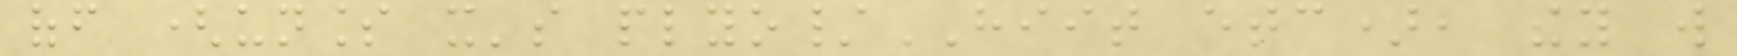off (unless it's plyo/HIIT etc), they will
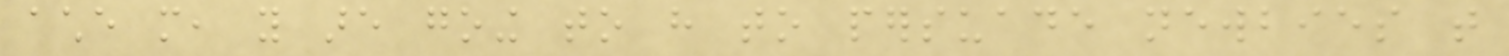ache more, you are going to have to persuade newbies that
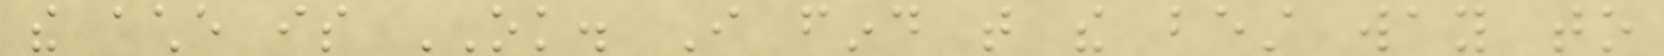the ache is OK. I find that the best way to
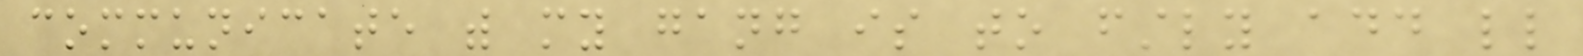communicate with my gang is to firstly add little
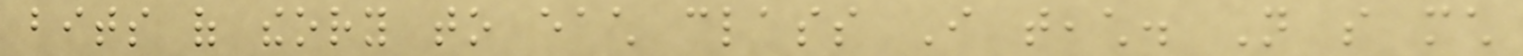bits of theory to each class I teach. Not so much
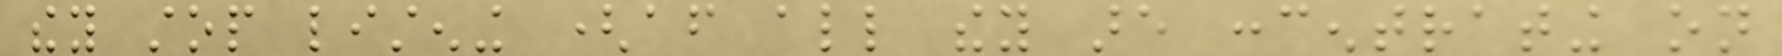they stop listening (after all they are concentrating on
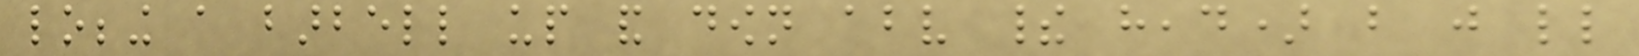lobbing a barbell up and down above their head) but just little
